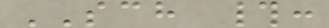SCH #:
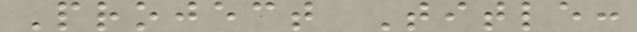Project Title:
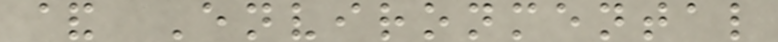& Environmental
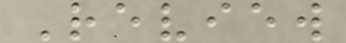Review
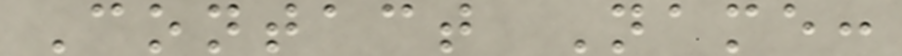Contact Name:
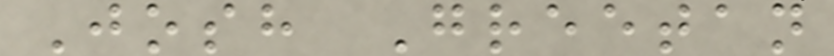Josh Greetan
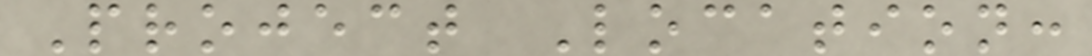Project Location:
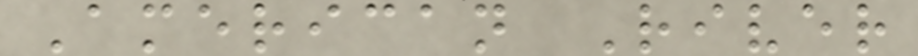American River
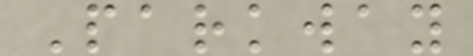Parkway
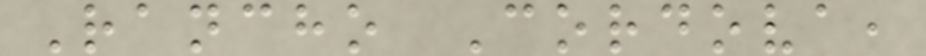Rancho Cordova,
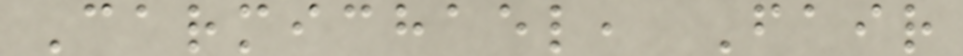Carmichael, Fair
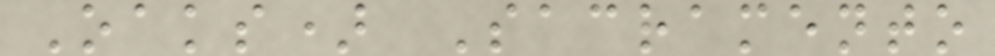Oaks) Sacramento
